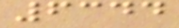6344
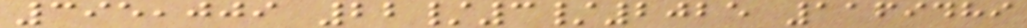395,009 22/3/2025 1169489
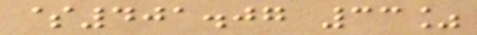$401.07 33%
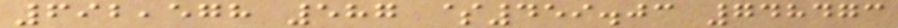692,578 587 $459.03 748473
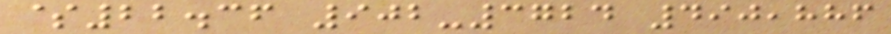$22.36 902-3724 490,886
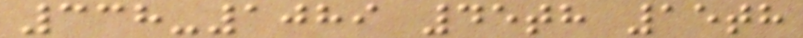338-1089 45th 15th
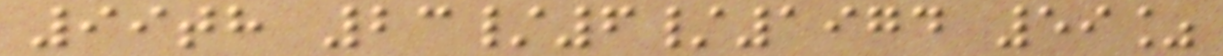99th 23/6/1974 59%
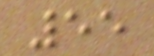55
